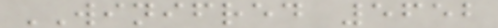WINIFRED 5652
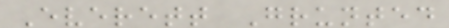Everett Grunted
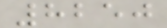8250
